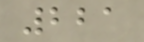221
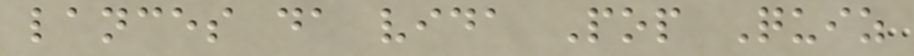lances da vida Pop Quiz
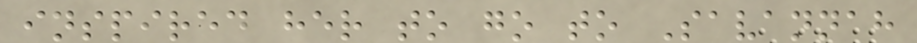inspired her to go to Savannah
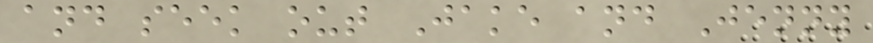and seek out Jake and Jenny
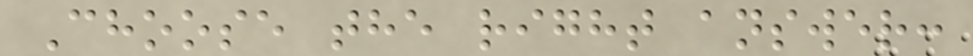Choose the right answer:
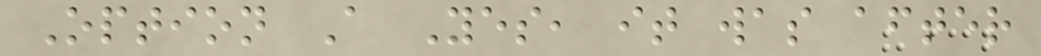Option A Yes, it was after
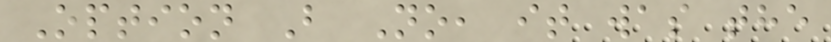Option B No, it was the
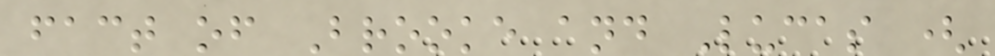fact of Brooke and Lucas (
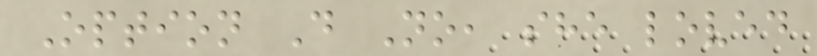Option D No, she loved
